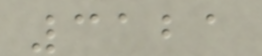3121
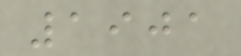1901
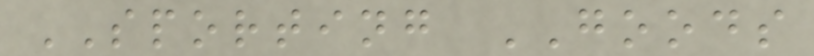SPORTING GOODS
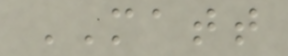MATT
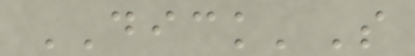DICK'S
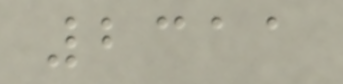2311
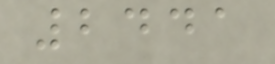2441
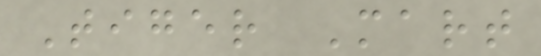Tiger Mart
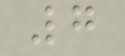7
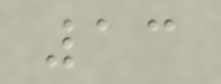13
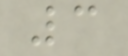3
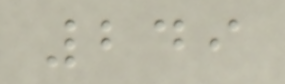249
